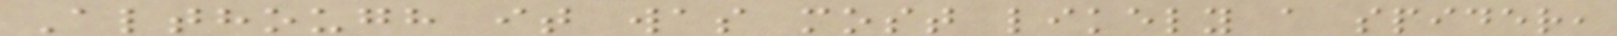Although it was most likely a spider,
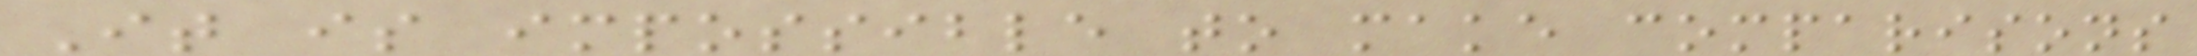It is impossible to make comparisons
